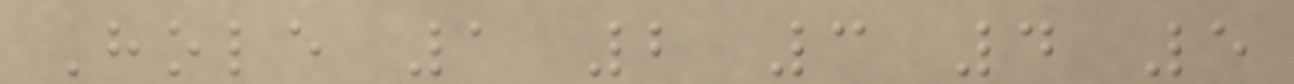Hole 1 2 3 4 5
